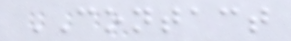CONTACT
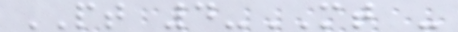PT 4-MT -
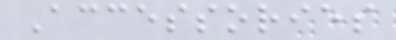Accessories
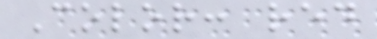Color: red
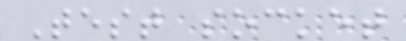Test socket
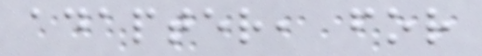adapter, for
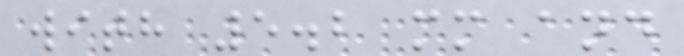with 5.2 mm and
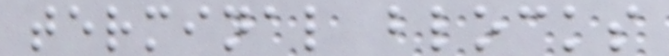terminal blocks
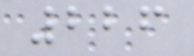226
